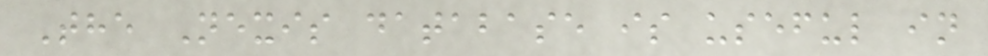The Nexis database is useful in
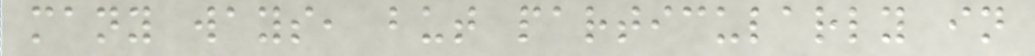many ways, but particularly in
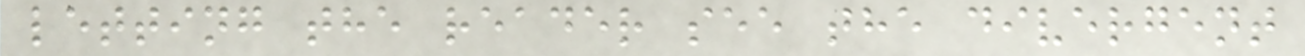letting the reader see the divergent
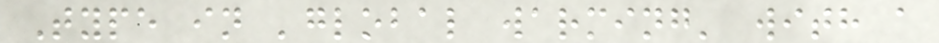Type in 'global warming' with a
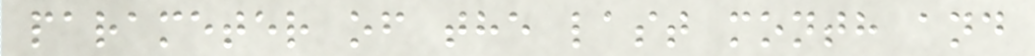parameter of the last month and
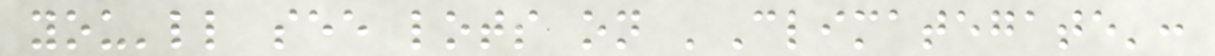you'll see lots on 'Climategate':
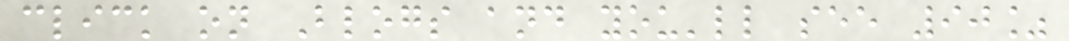click on Blogs and you'll see 90%
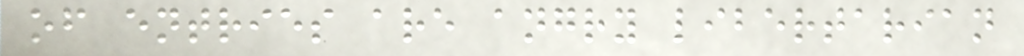of entries are angry libertarian
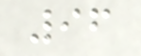96
